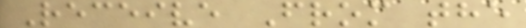Receive From the
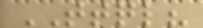TTQL?
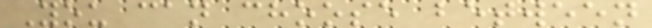You can choose between
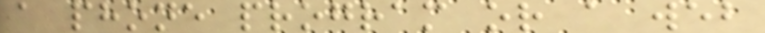a phone program or a web
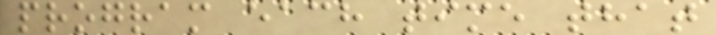program each time that
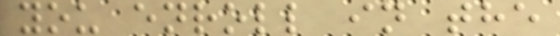you enroll in the
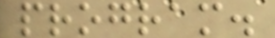program.
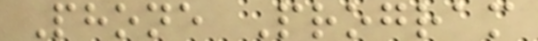Phone Program
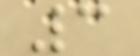3
